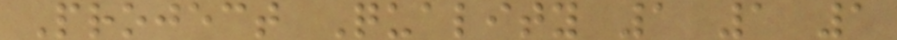Project Quality 1 1 1
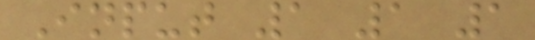Input 1 1 1
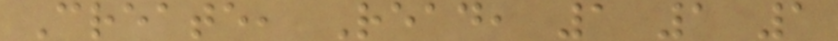Create, Read, 1 1 1
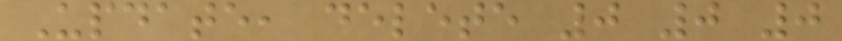Update, delete 0 0 0
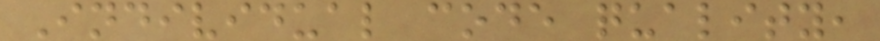Individual code quality,
